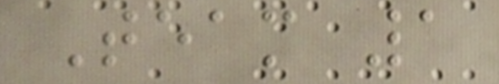Team 1
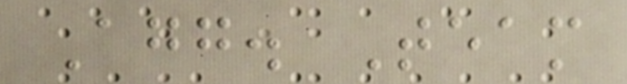Agg. Team
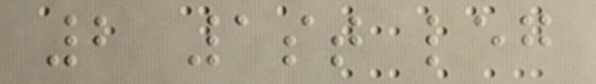2 1st leg
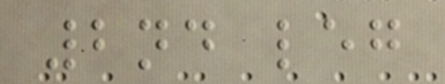2nd leg
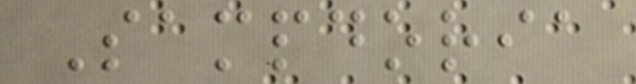Sampdoria
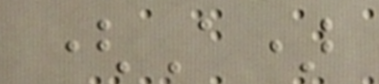(A)
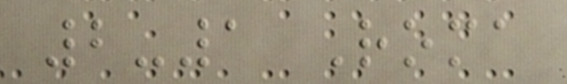2-1 Roma
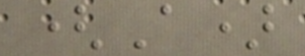(A)
